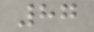87
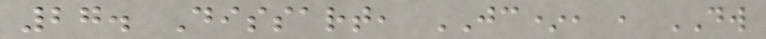27. Dissart, JC*, , DW
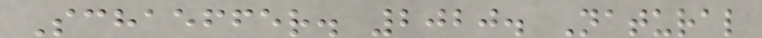Schaeffer. 2020. Natural
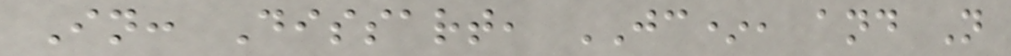In: Dissart, JC*, and N
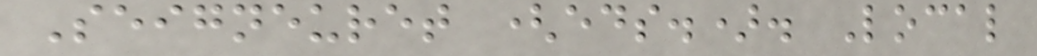Seigneuret (eds.). Local
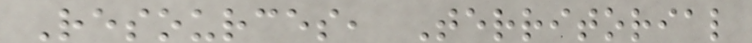Resources, Territorial
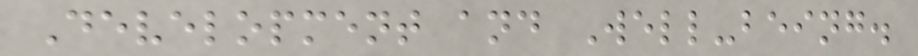Development and Well-being.
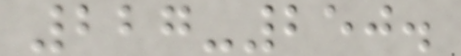227-250.
